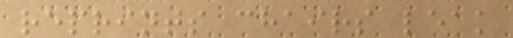reprints chairs leak
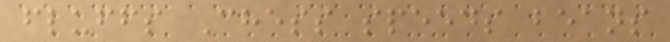fluffs Chess speeds beans
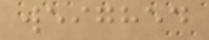weighed
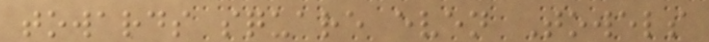towards square even Towels
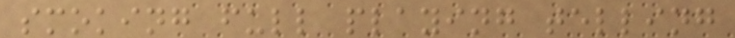smoking full playing telling
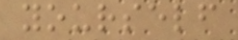yourself
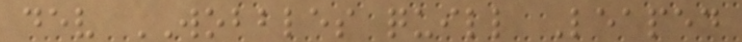dev WOBBLES quill Leaped
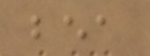bea
